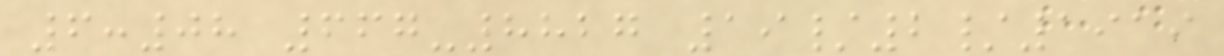6:08 667-8827 19/2/1919
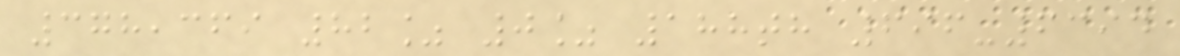378,369 82% 0% 188th 696-6394
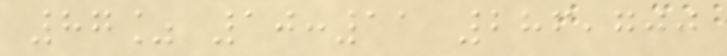87% 10:11 286,700
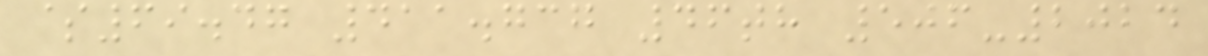$69.47 411.737 46th 506-2024
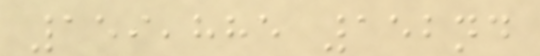159,885 152nd
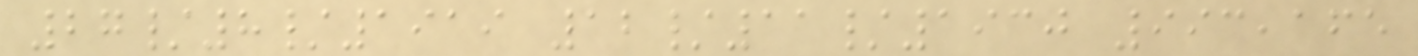27/8/1919 12/11/1930 993,165
